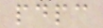pdpc
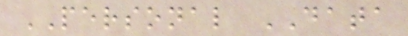PERSONAL DATA
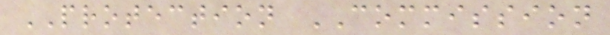PROTECTION COMMISSION
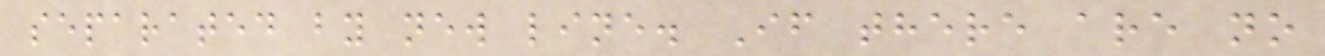separated by new line. If there are no
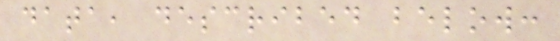data, described below:
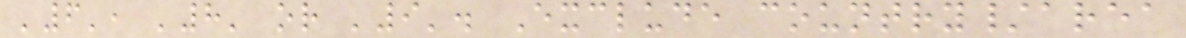'6', '8' or '9'. Exclude country/area
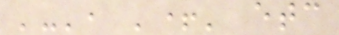'-', '+' etc
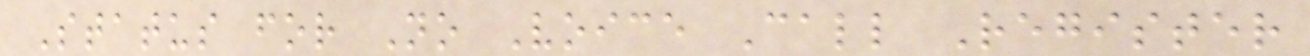Status for No Voice Call Register
